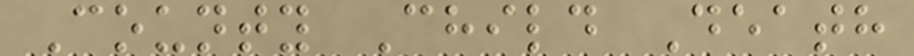County Child Death
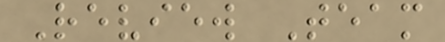Review Team
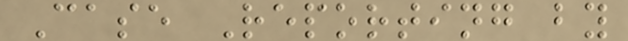Case Reporting by
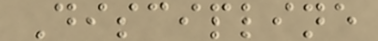Discipline
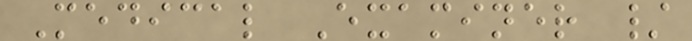Medical Examiner /
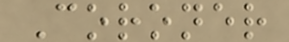Coroner
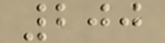200
